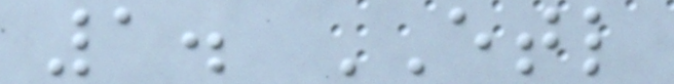1. ETL
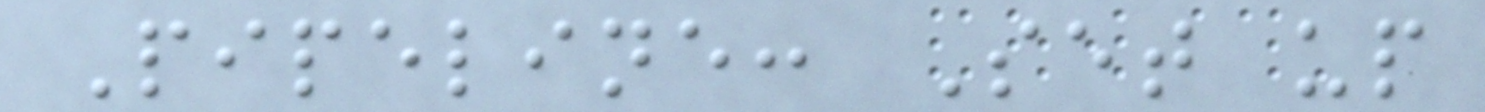Pipeline: Set up
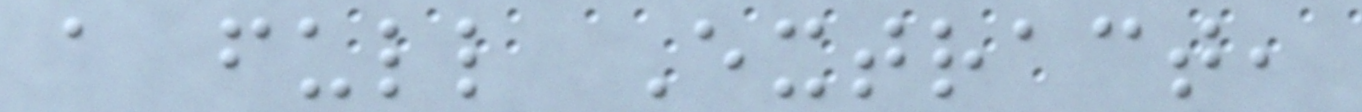a full Extract,
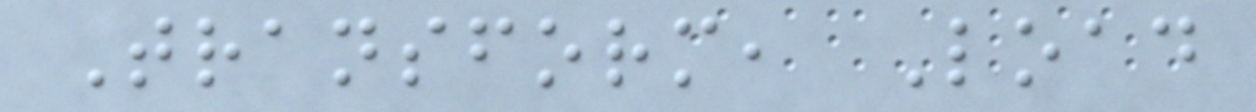Transform, Load
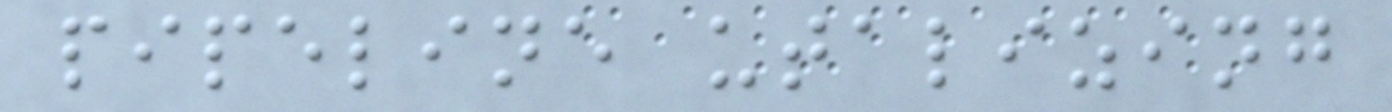pipeline utalizing
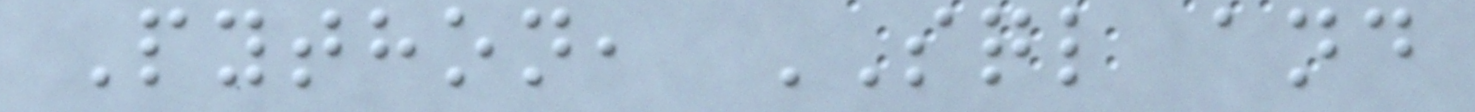Python, SQL and
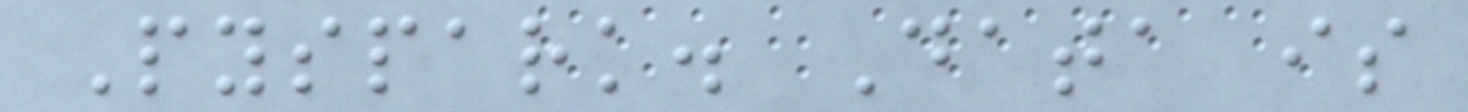Pyspark. Data is
